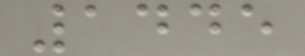1445
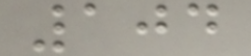104
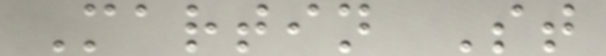Martin St
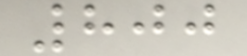800
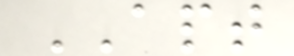APT
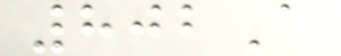802A
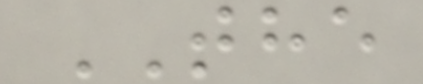THE
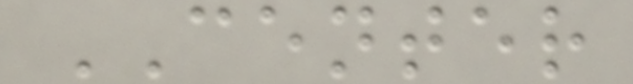CENTER
